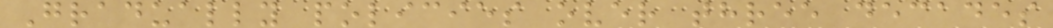Gradually policies over three decades
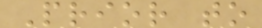Prior to
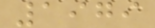1979
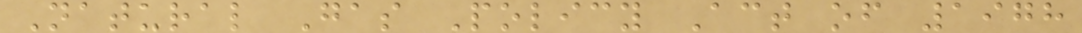Natural Gas Policy Act of 1978
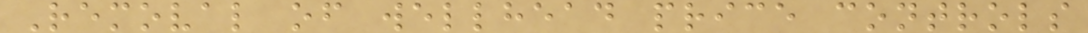Removal of wellhead price controls
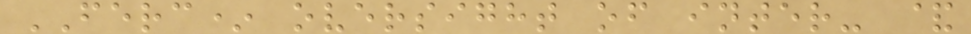FERC* oversight of inter- &
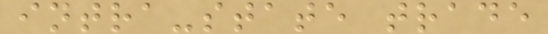intra-state trade
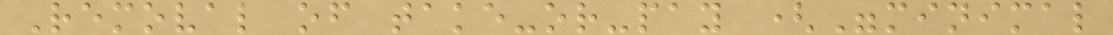Removal of take-or-pay ("minimal
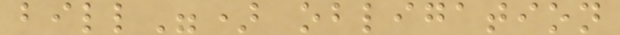bill") obligation
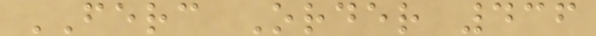FERC Order 436
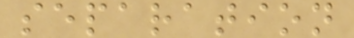separation
